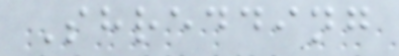Shredding
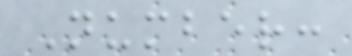Number:
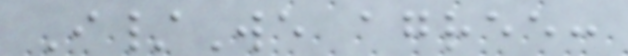I/We agree:
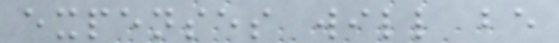expenses will be
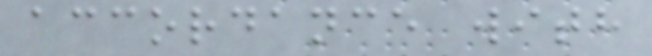accordance with
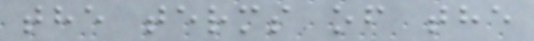the terms of the
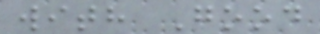with Good
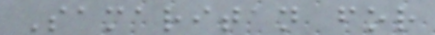Samaritan for
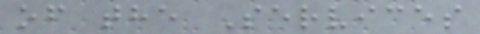of the Services
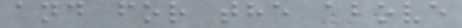and for the above
